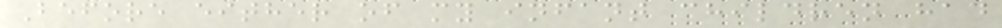Before either of my infant children had
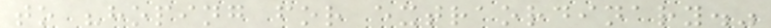to "hoping for extraordinary."
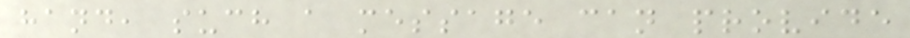hand, such a message can provide
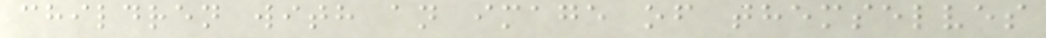children with an image of themselves
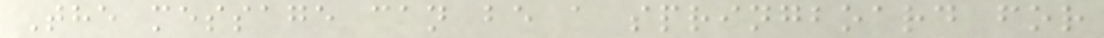The message can be a springboard for
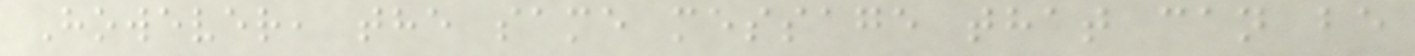However, the same message that can be
